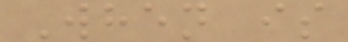When is
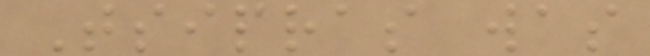Tsipras was
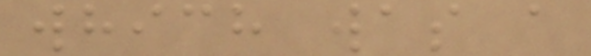which was a
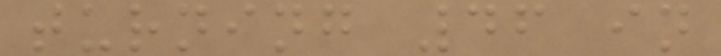turning 46 in
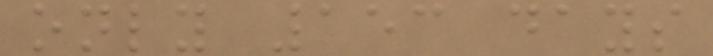only 153 days
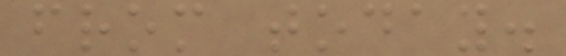from today.
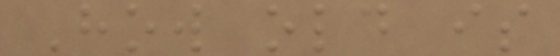How old is
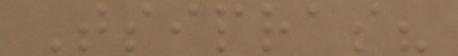Tsipras?
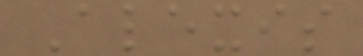Alexis
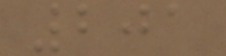201
